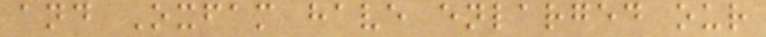and Oxfam have enlarged our
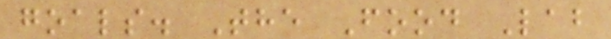goals. The Food Lab
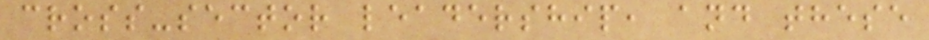cross-sector leadership, and these
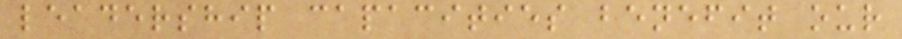leadership capacities benefit our
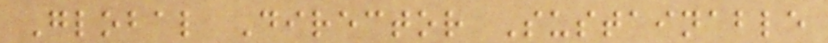Global Director Sustainable
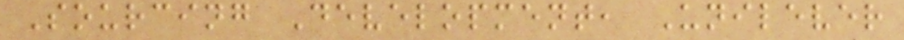Sourcing Development, Unilever
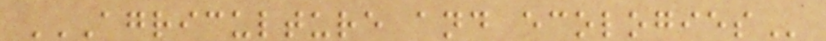AGRICULTURE AND ECOLOGIES
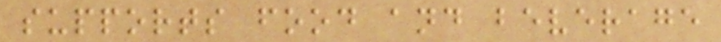supports food and beverage
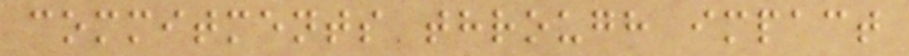commitments through impact
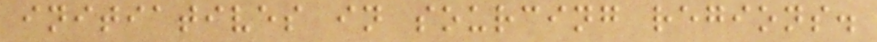initiatives in sourcing regions.
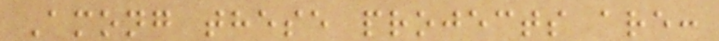Among these projects are:
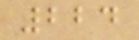224
